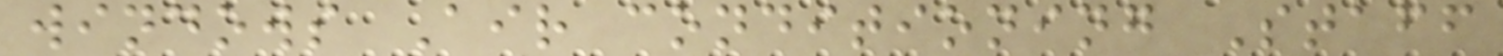windows Air conditioning Staff
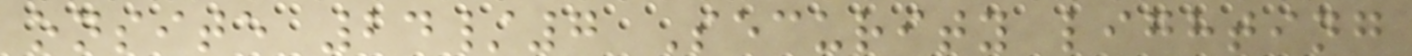onsite 24/7 Security lighting
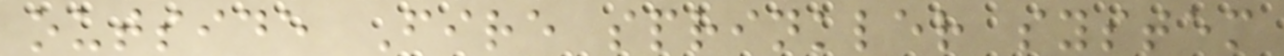outside Fire sprinkler system
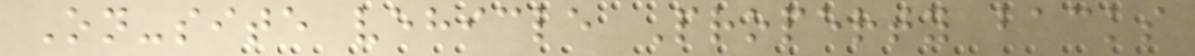On-site vehicle Property backs
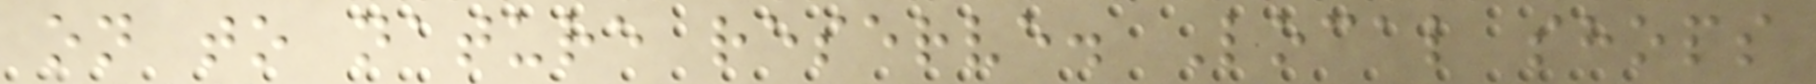on to nature reserve. Local shops
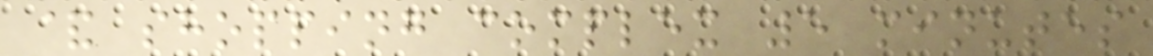& shopping complex 5 minutes
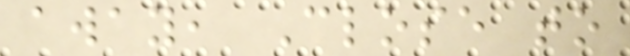away, Close to
